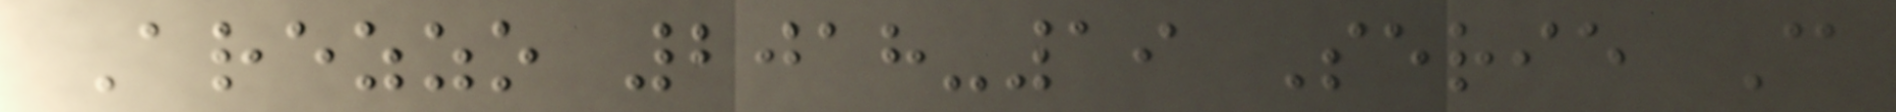Arezzo 2018-19 Serie C
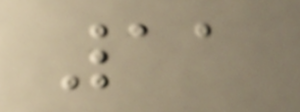11
